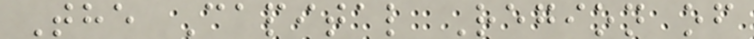The Capital Region of
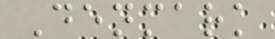Denmark
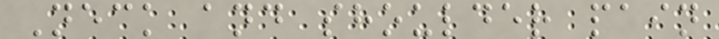Neck and shoulder pain
